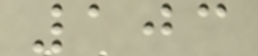103
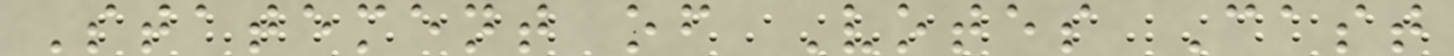Statement of Votes Cast
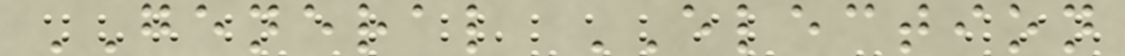GENERAL ELECTION
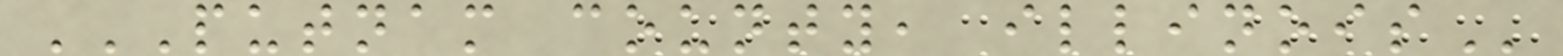PUTNAM COUNTY, ILLINOIS
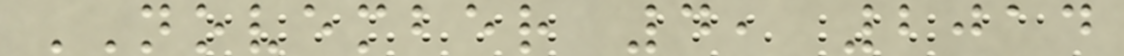NOVEMBER 4, 2014
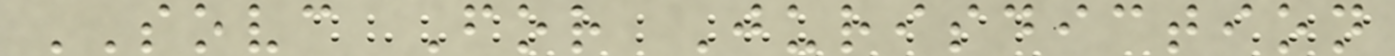SOVC For Jurisdiction
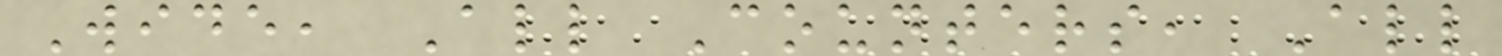Wide, All Counters, All
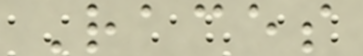Races
